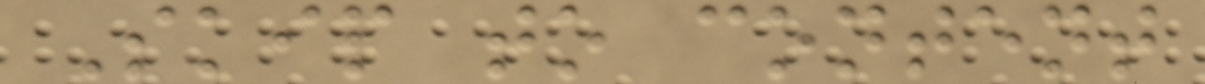Skip to content
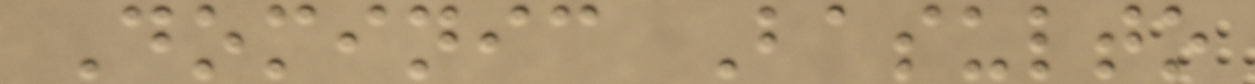Dominic Basulto
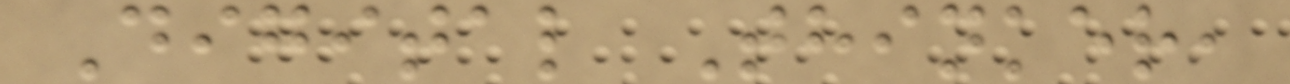Digital Thinker,
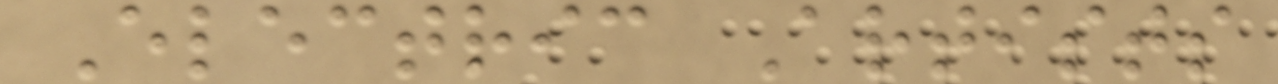Electric Artists
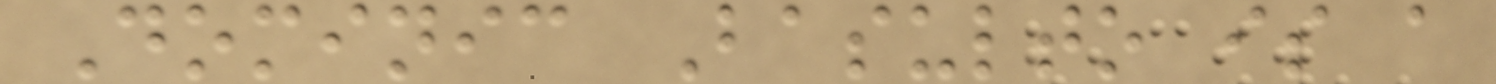Dominic Basulto is a
